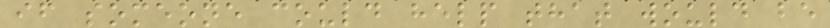if someone could help that would be
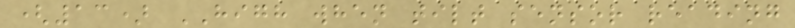(13) HIGH when tilt sensor reading
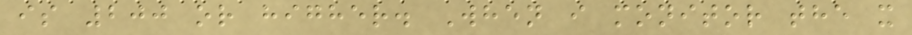is 200 or higher. When i monitor the x
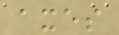axes
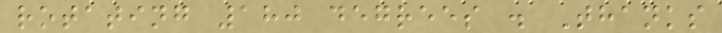rotating 180 degrees . Thanks
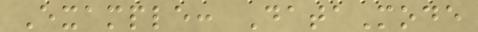Example: DataMode
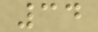34
